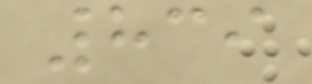839
